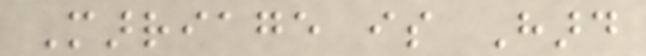Marriage is Hard
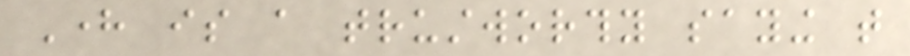Here is a trustworthy saying that
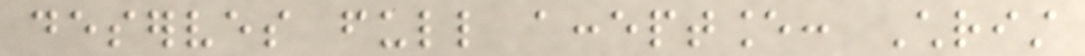deserves full acceptance: Christ
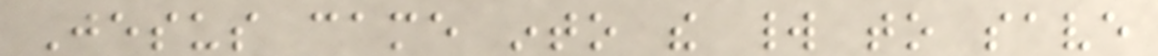Jesus came into the world to save
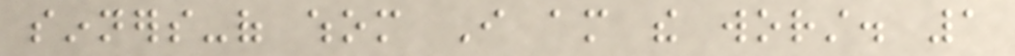sinners-of whom I am the worst. 1
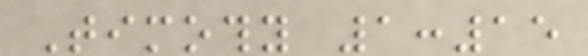Timothy 1:15
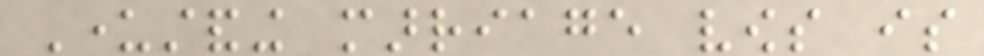Understanding marriage vows is
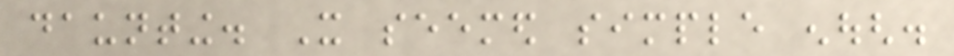daunting. It seemed simple enough.
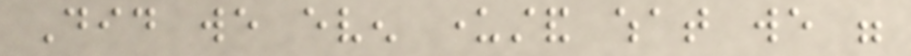Did we even understand what we were
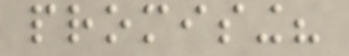promising?
